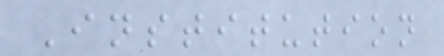Institution
